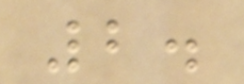2.
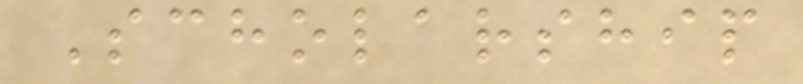Scholarship
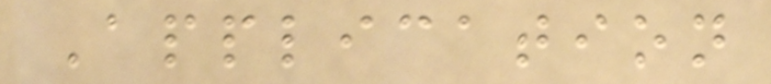Application
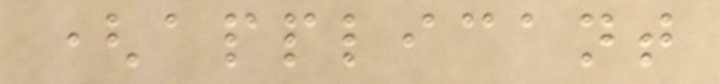(applicant
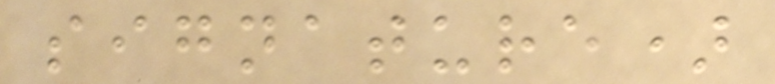signature)
